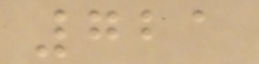721
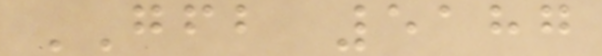GFB 5187
